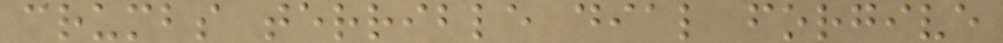crumbs terrible dial forgive
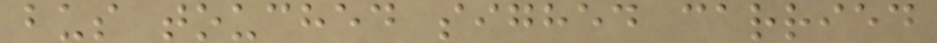bus touched sighed carried
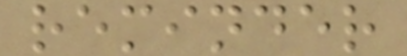reminder
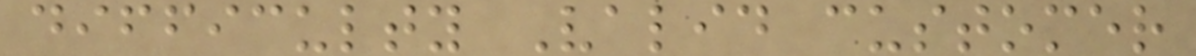difficulty Valid customer
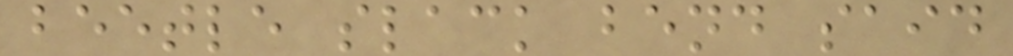beetle slack bend said
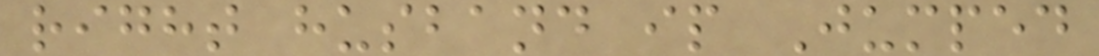right husband ip Jumped
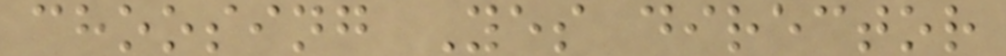choosing Yes director
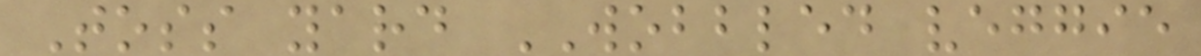Toss yard WOBBLED veggie
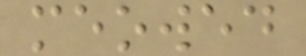meowed
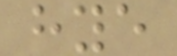hye
